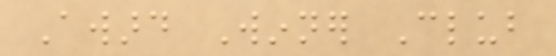Award Winner Club
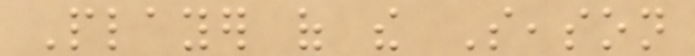Player of the Season
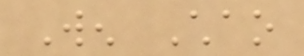Wen Chao
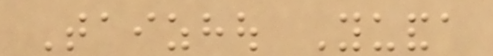Taizhou Yuanda
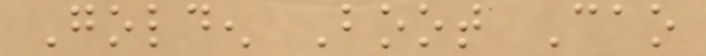Golden Boot Cao
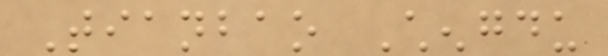Tianbao Chengdu
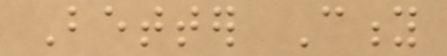Better City
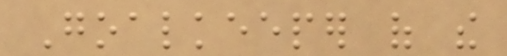Goalkeeper of the
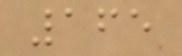165
